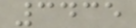3435
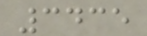3435
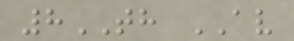8TH AV
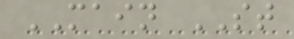MAIN ST
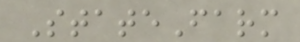StateFarm
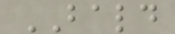BALD
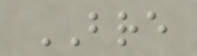BRE
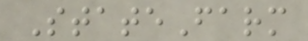StateFarm
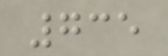735
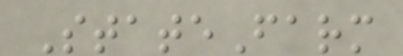StateFarm
